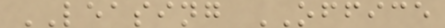LEASING OFFICE
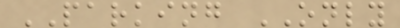PARKING ONLY
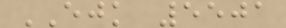EJK 5501
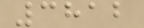3812
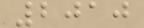2010
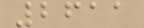2611
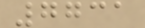7731
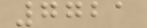7721
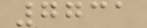7731
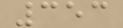353
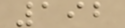192
